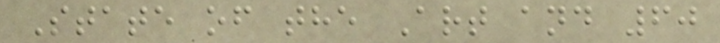State of the Art and 60
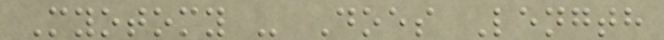Myotomy - Does Length
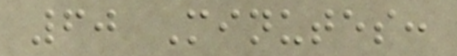60 Minutes:
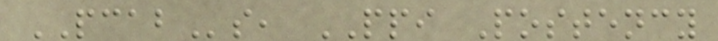PCABs, PPI Postency
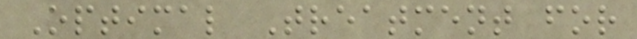Optimal Treatment for
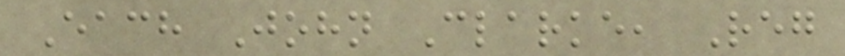Each John Clarke, Reg
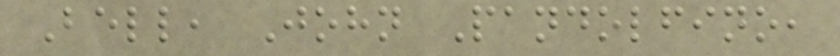Bell, John Pandolfino,
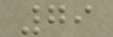79
